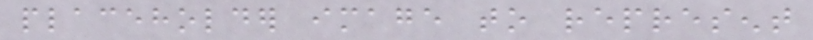placeholder image to represent
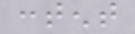content
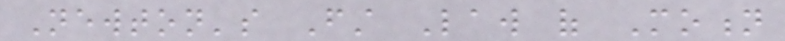Newton's First Law of Motion
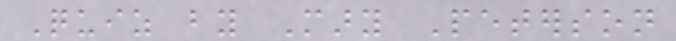Quiz by Mary Peterson
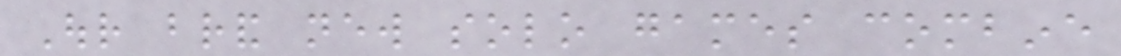Our brand new solo games combine
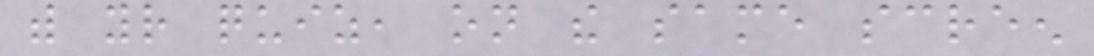with your quiz, on the same screen
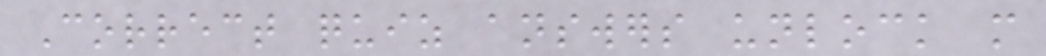Correct quiz answers unlock more
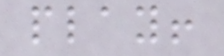play!
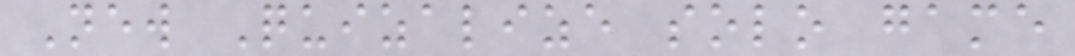New Quizalize solo game
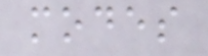modes
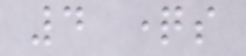4 questions
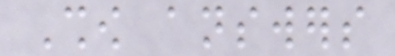Show answers
